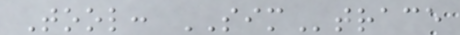Tool: SIMtrace
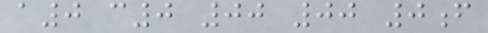a0 c0 00 00 0f
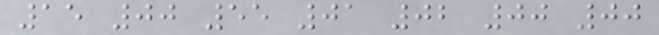15 00 55 01 02 00 00
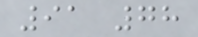91 78
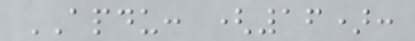APDU: (16):
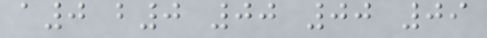a0 b0 00 00 09
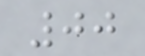00
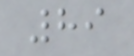89
